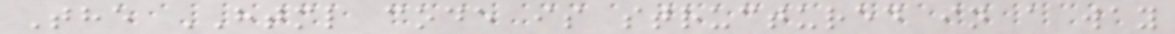The HTML code is structured in a way
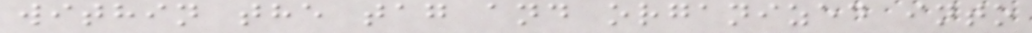within the tag and organized into
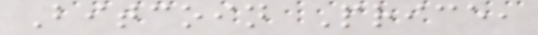Bitcoin Price,
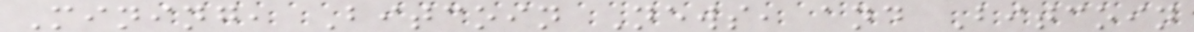Mining, Bitcoin News, and Bitcoin
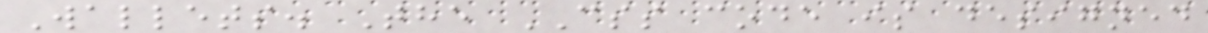Wallets. The CSS code is designed
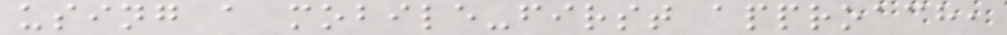using a mobile-first approach,
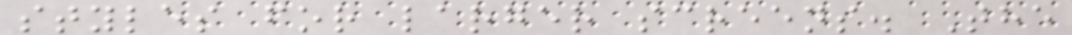styles for larger screens. The
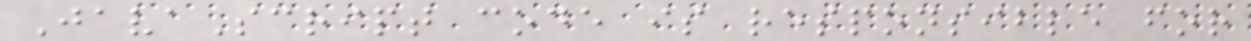JavaScript code is responsible for
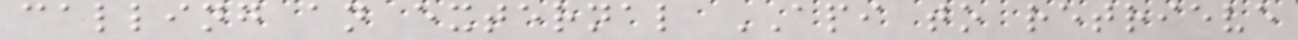calling an external API to retrieve
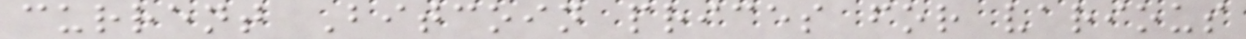current Bitcoin prices for various
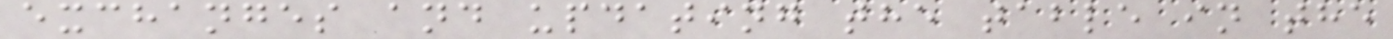exchanges and updating the table in the
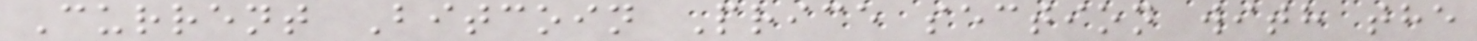Current Bitcoin Price section with the
